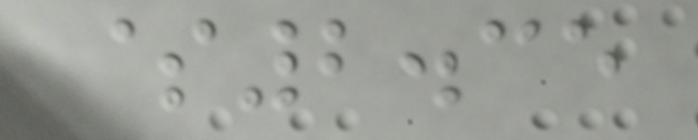$2.35
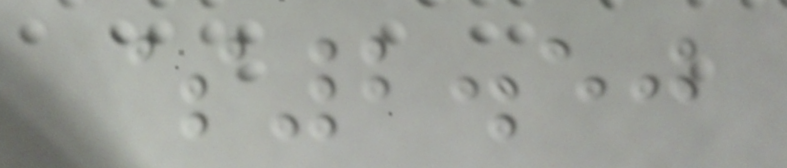$2.50
